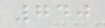740
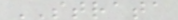STRATA
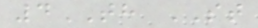4TH ST
